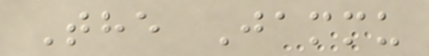The Jammu
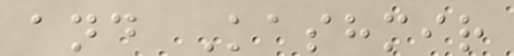and Kashmir
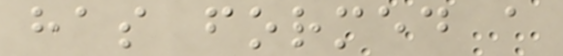has formed a
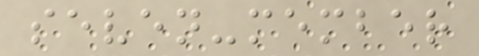seven-member
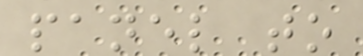panel to
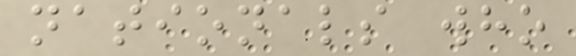nationals who
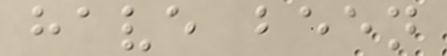have been
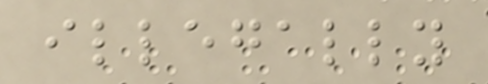illegally
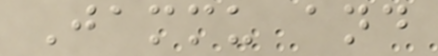Jammu and
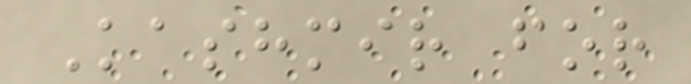Kashmir for
